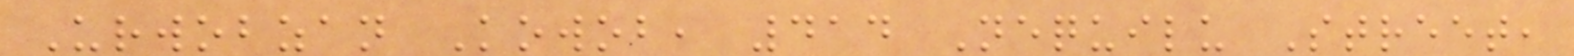Urwobzan Kowob, 414 Nequilu Street,
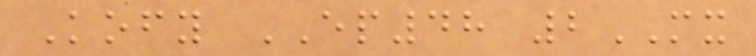Kofy EP48 2MX
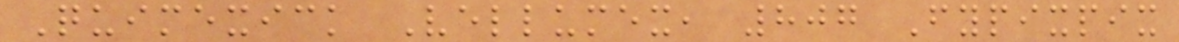Quimexick Vellumex, 807 Fypixpix
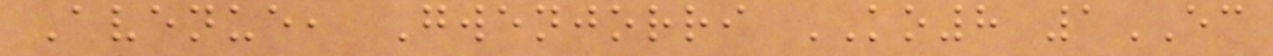Avenue, Gwenjorri KO8 1EC
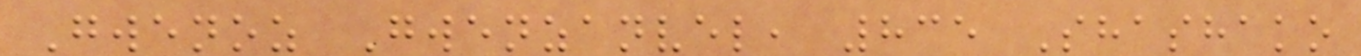Gwenoz Gwenzanvel, 835 Shashako
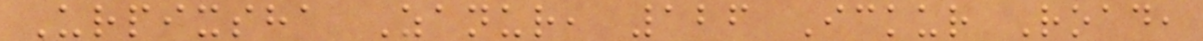Urpixsha Zanur, 126 Ickur Road,
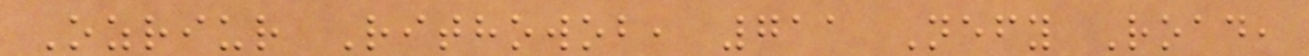Ozriur Rithowob, 711 Nefy Road,
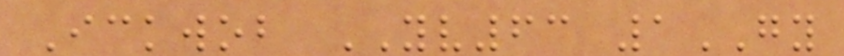Ickwob YV63 1GY
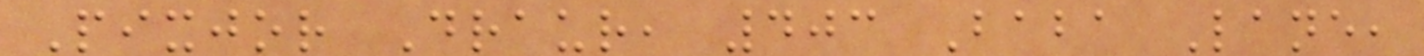Pixjor Draur, 403 Baba Lane,
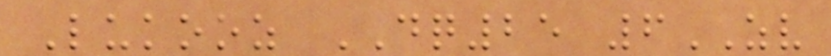Lukooz DQ25 6ZV
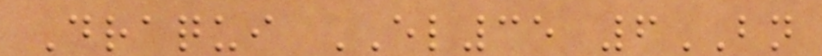Draqui EL35 6BN
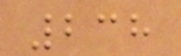238
